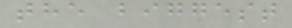the biggest
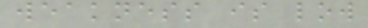weakness is low
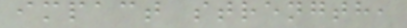impact strength,
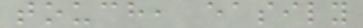touch, easily
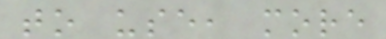to use, more
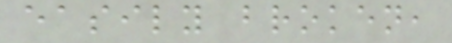easily broken,
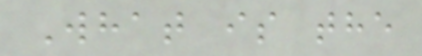What is the
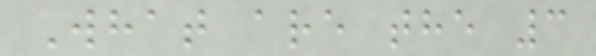What are the 3
